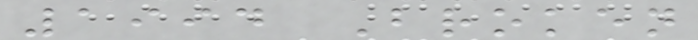1994 Broken
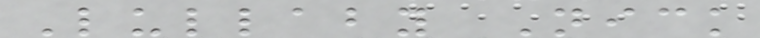Lullaby Nick
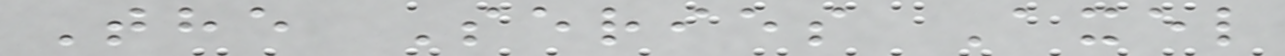The Series Axel
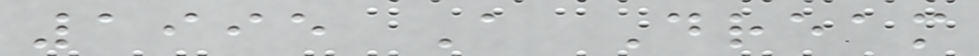1995 A Dream
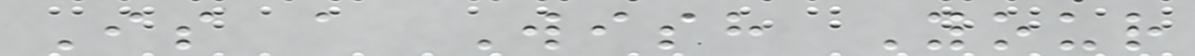Is a Wish Your
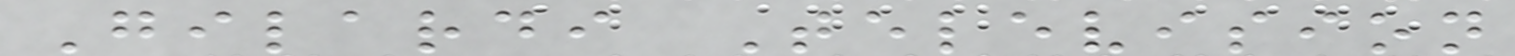Gilardi Television
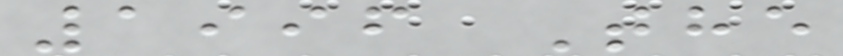1996 The
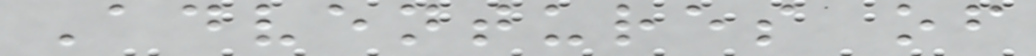Adventures of
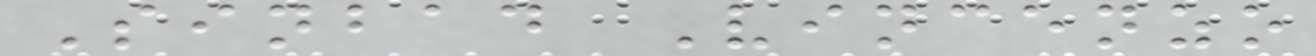Sinbad Vincenzo
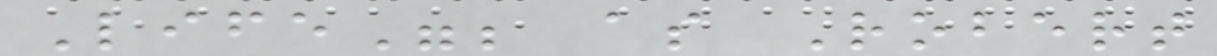Life"; as Robert
